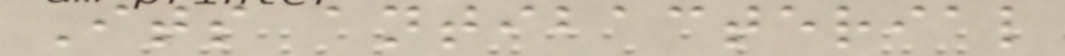Its antibacterial
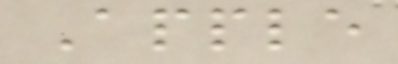Apple
